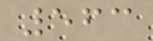563
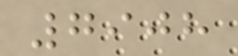7908
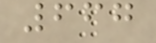667
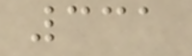331
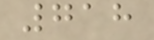718
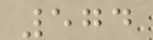574
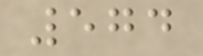574
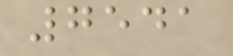7541
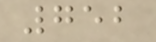752
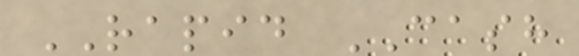RAPID CASH
